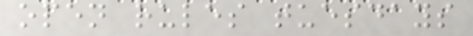open rules tuesdays
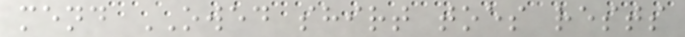mend OWED shirt toes rests
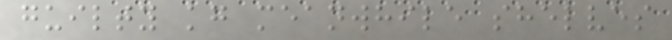guilty kg meanwhile shelves
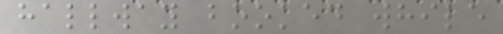hallway booked while
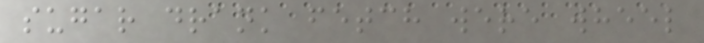sugar drank fetch were wheel
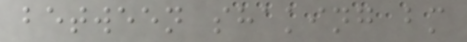between shaking bm
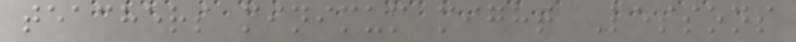teachers minimum might Lessons
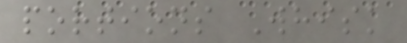portions Whisk
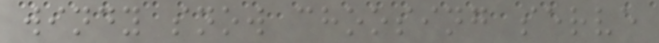windy snow choosing serve
